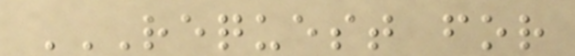REQUEST FOR
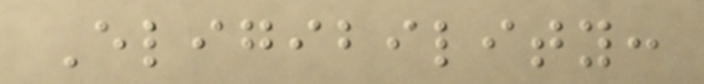Eligibility:
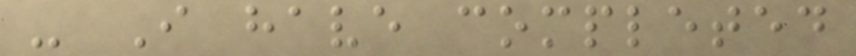- I have completed
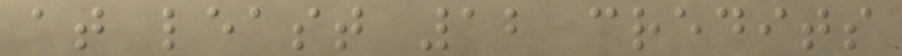at least 12 credits
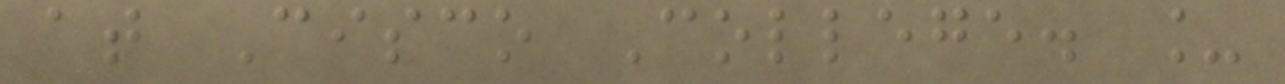at Cisco College. _
